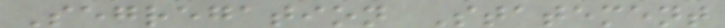Segregation Statement
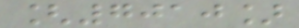[7010]
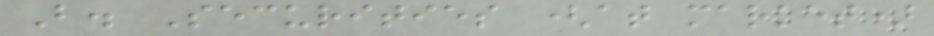B. Securities (at market)
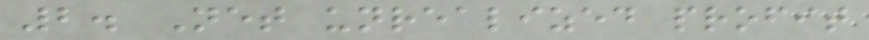2. Net unrealized profit
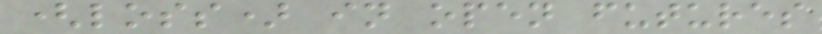(loss) in open futures
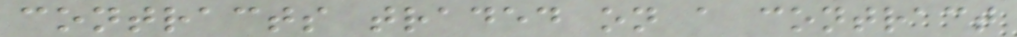contracts traded on a contract
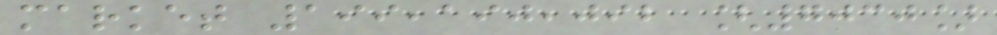market 199,190,092 [7030]
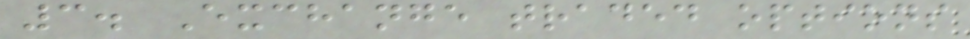3. Exchange traded options
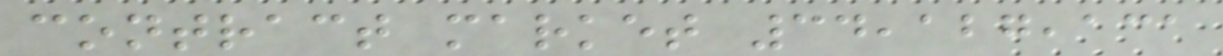contract market 34,127,131
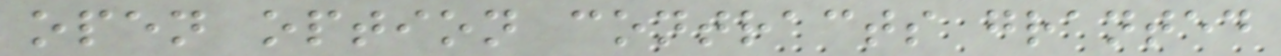open option contracts granted
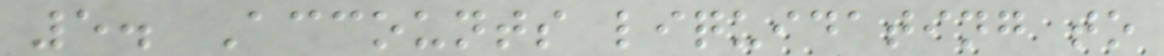5. Accounts liquidating to
